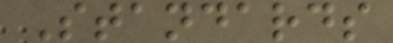Standards
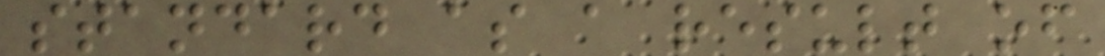standard as a result of
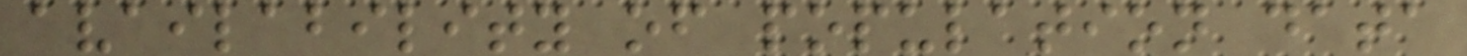availability of population data
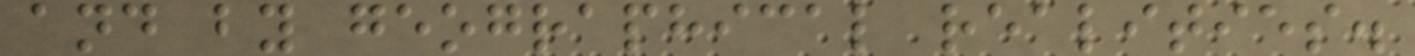and by geographical realities.
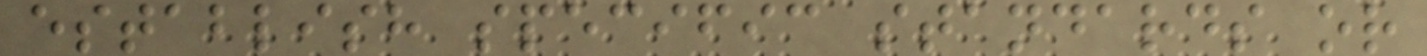establish specific standards or
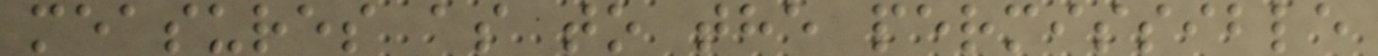measures as to the permissible
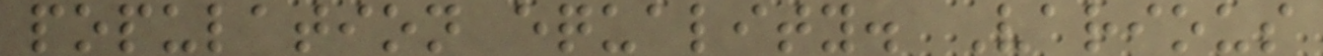population equality. Various
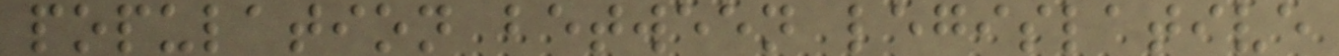population between legislative
